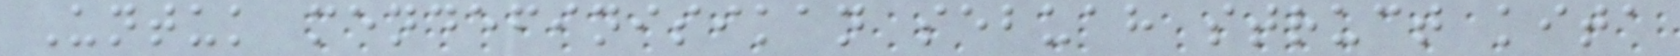Untuk mendefinisikan sebuah struct kita
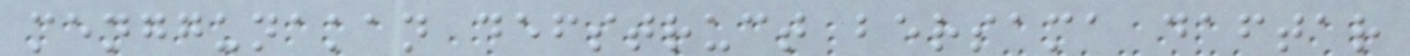menggunakan defstruct bersama daftar
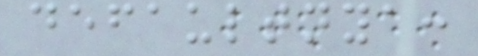defaultnya:
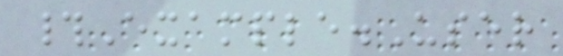#Example.User
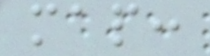map:
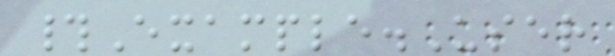#Example.User
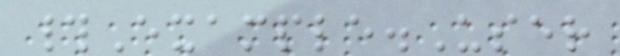#Example.User
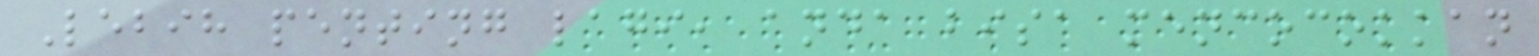Lebih penting lagi, anda bisa mencocokkan
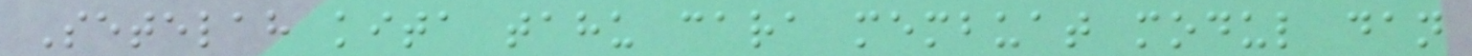Setelah kita tahu cara membuat modul dan
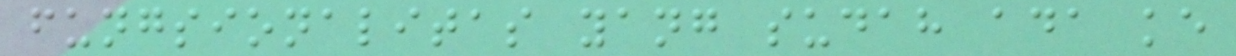fungsionalitas yang sudah ada ke
